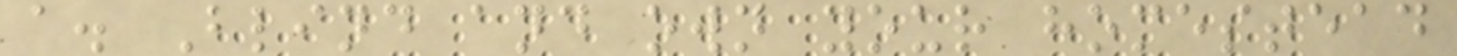a. Blind and own your homestead
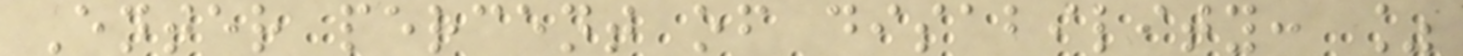Enter percent of disability: %
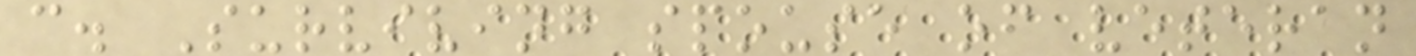c. Surviving spouse of veteran
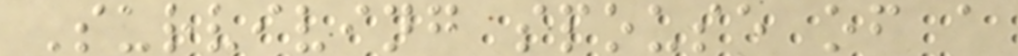Surviving spouse of a
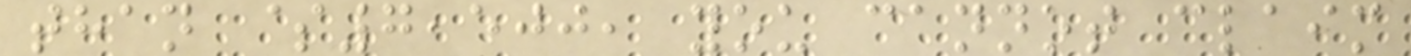than $7,500, you cannot claim
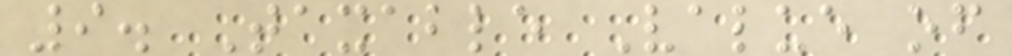9. Taxable Value of
